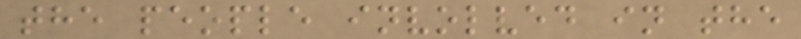the people involved in the
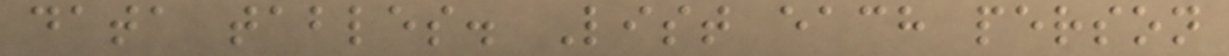data tables. List each person
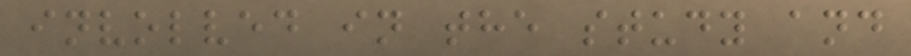involved in the study and
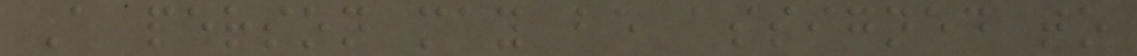A person may be assigned to
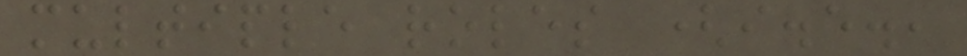multiple roles (i.e.,
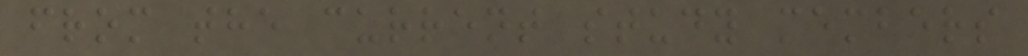from the current study members
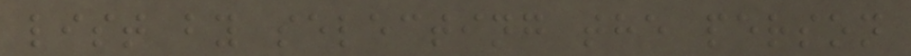list by selecting the person
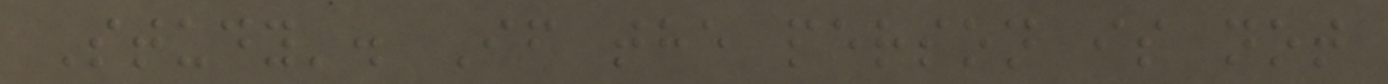Study'. If the person is not
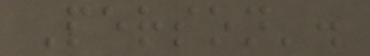Person'.
